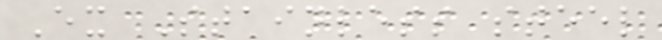Ex Stainless steel
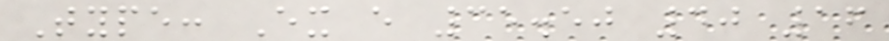Type: Ex e 35.50 40 16
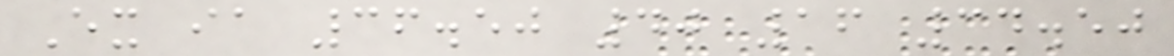Ex ia 36.50 40 16 34.50
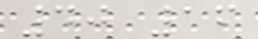40 16
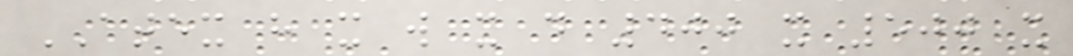ATEX h x w x d 400 x 500 x
